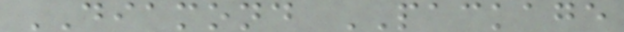DIAMOND PACKAGE
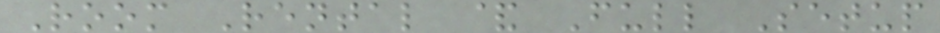Room Rental & Full Setup
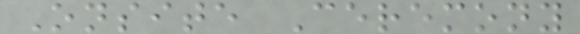Onsite Ceremony
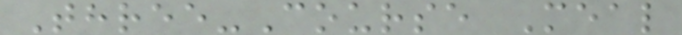Three-Course Meal
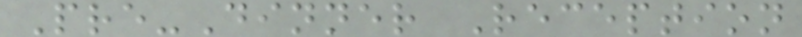Pre-Dinner Reception
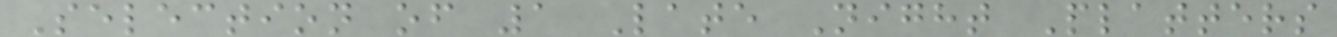Selection of 1 Late Night Platters
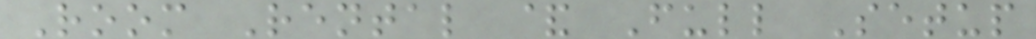Room Rental & Full Setup
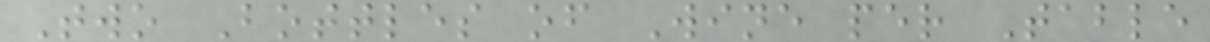Two Bottles of Wine per Table
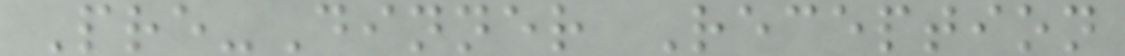Pre-Dinner Reception
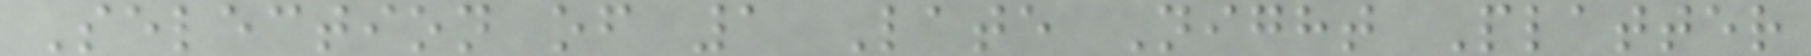Selection of 1 Late Night Platter
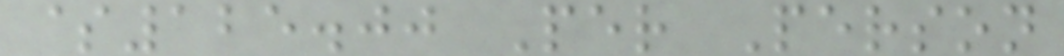$125.00 Per Person
